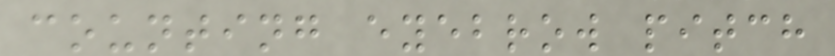counting eyebrow pitch
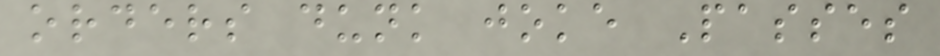orders dunk joke Passes
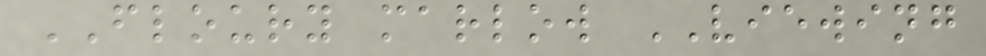FLOURY marlow VIEWING
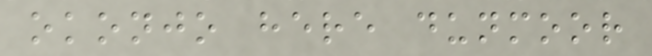okonjo here dunmoor
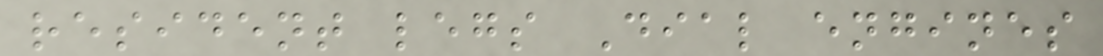resident legs Dial engines
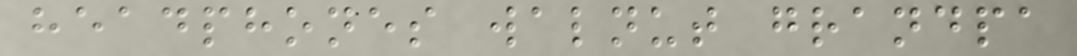headphones walnut grandpa
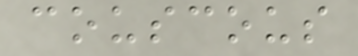couscous
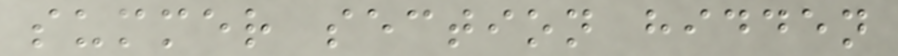summer section hidden
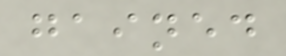gained
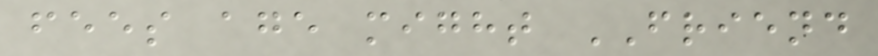fees age might FRIEND
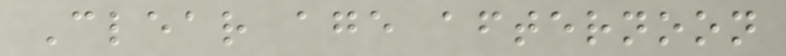Clear age afternoon
